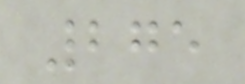275
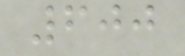600
